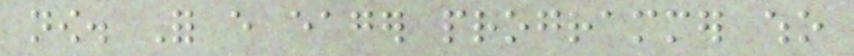now. For every eager programmer who
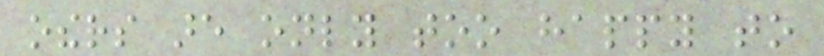others are only too happy to
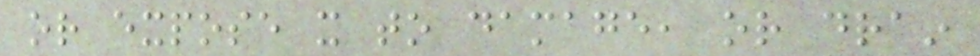or expose it to damage, or drain
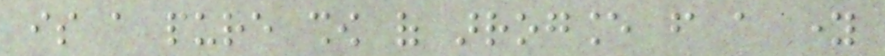is a pure show of arrogance from a young
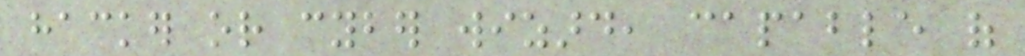hacker or cyber wizard, capable of
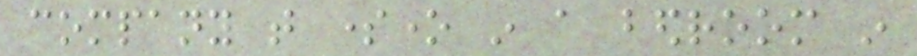company that someone in a bedroom in
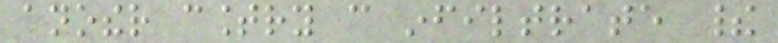another country can infiltrate their
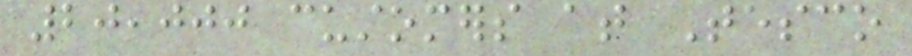20,000 customers at Tesco
